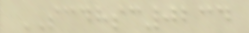SCDHSC0234
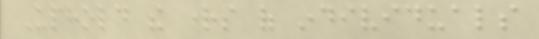Uphold the rights of individuals
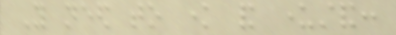You need to know and understand:
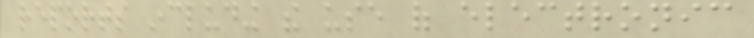reports including the use of electronic
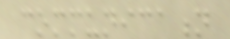communication
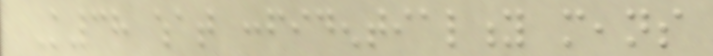K38 what confidentiality means
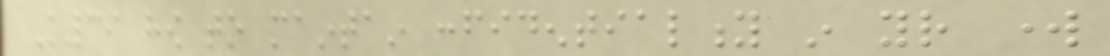K39 how to maintain confidentiality in your work
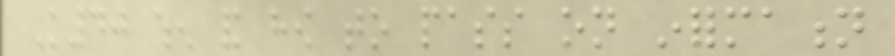K40 when and how to pass on information
